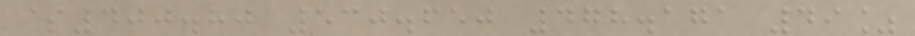$400.80 530.650 478.171 49%
